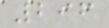296
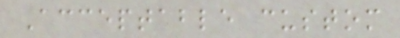Acceptable custom
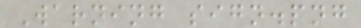Warning sign.png
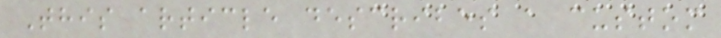This article describes a custom
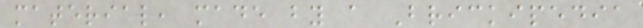material, made by a Brickipedia
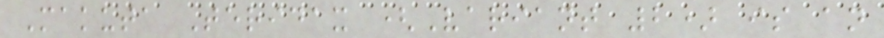Makuta Teridax (Variant 2) is an
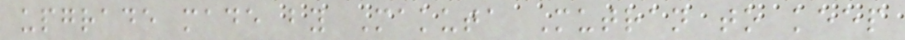upgrade made by Makuta Mutran to keep
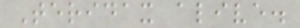Teridax alive.
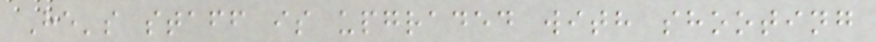He's staff is upgraded with shooting
